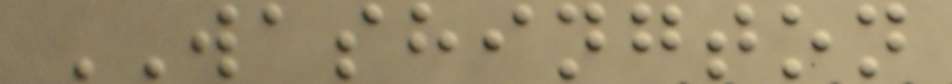WASHINGTON
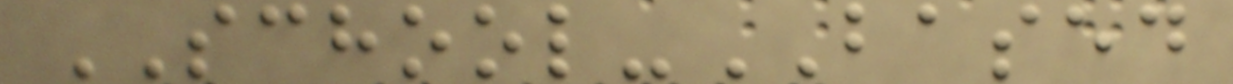SCHOOL-BASED
